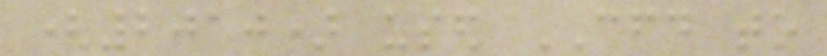(2010) used CFD to
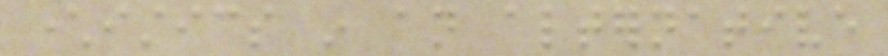characteristics in an alternative
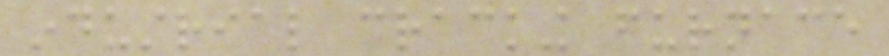industrial cracking furnace
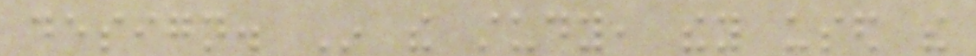design. In the study, they used the
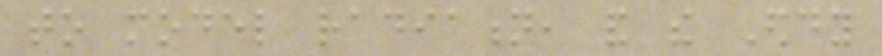to model radiation, and the Eddy
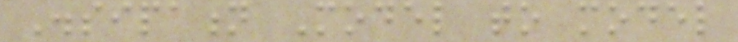Dissipation Model to model
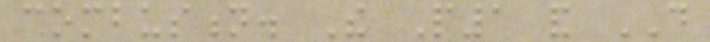combustion. The P1 and DO
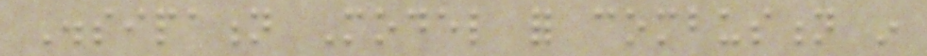Dissipation Model for combustion in
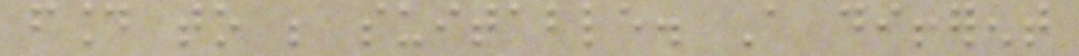found to be suitable. A different
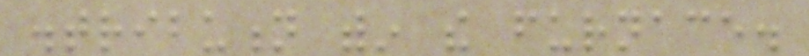distribution within the furnace.
